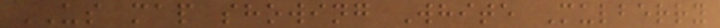US map showing White Mulberry
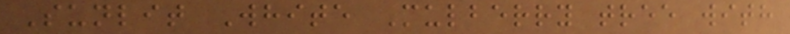Sunlit White Mulberry tree with
